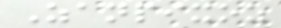Zanpixoz
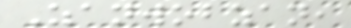Zanwobzan,
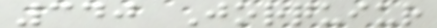340 Jorquiur
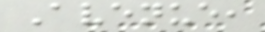Avenue,
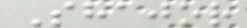Shajor
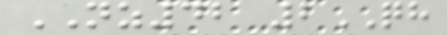NZ42 2QH
